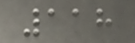118
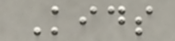Kids
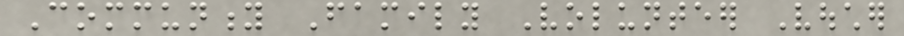Community Family Volunteer Voucher
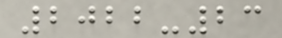2022-23
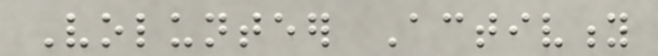Volunteer Activity
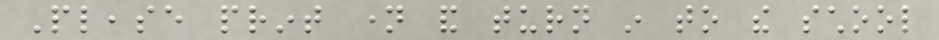Please print name and turn in to the school
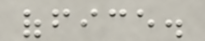office.
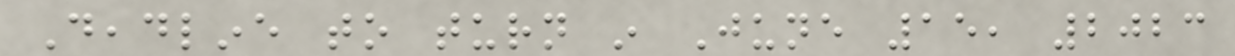Deadline to turn in June 15, 2023
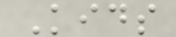Kids
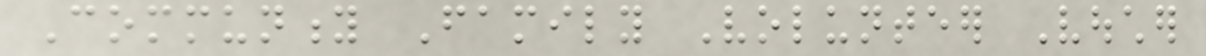Community Family Volunteer Voucher
